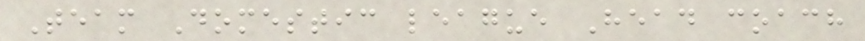Team Domestic league Head coach
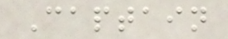Captain
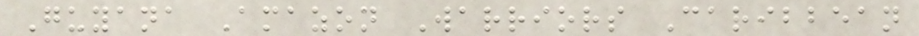Guyana Amazon Warriors Caribbean
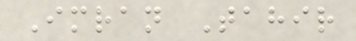Imran Tahir
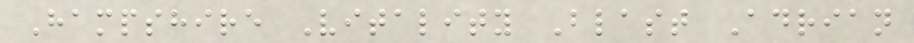Hampshire Vitality Blast Adrian
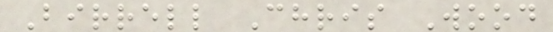Birrell Chris Wood
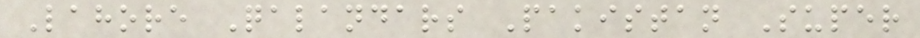Lahore Qalandars Pakistan Super
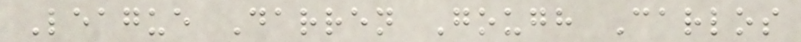League Darren Gough Carlos
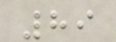89
